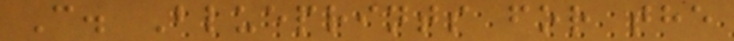C. Blueprints for the
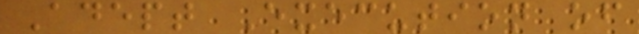Adept Execution of
